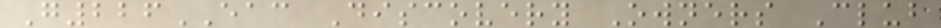G226EAC Discovery Owners Club
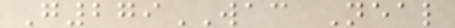G279WAC Neal
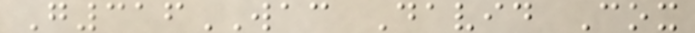G316WAC David Cox
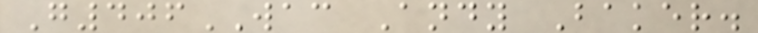G406WAC Andy Baker.
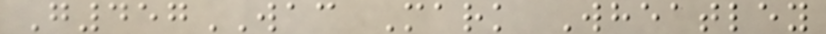G457WAC Mark Wheatley
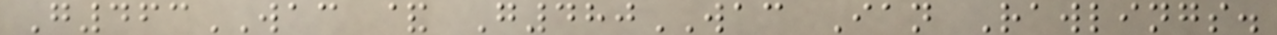G463WAC & G480WAC Ian Rawlings.
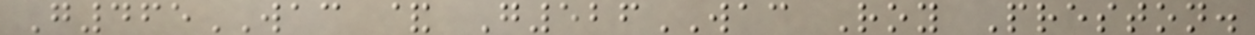G465WAC & G526WAC Roy Preston.
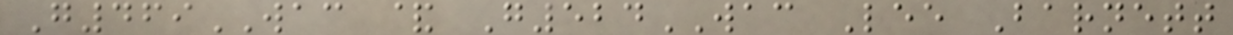G469WAC & G524WAC Lee Barnett
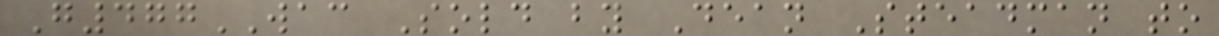G477WAC Sold by Dean Steadman to
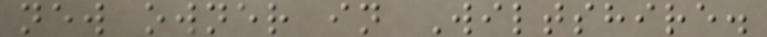new owner in Wiltshire.
